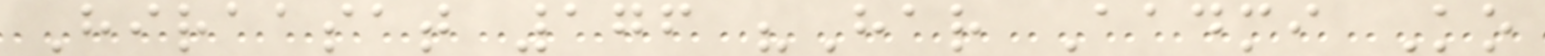Hiraasat 176 "Har Aadmi Ko
